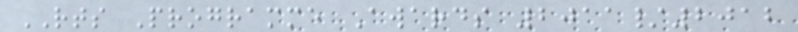RTS Programme Awards 2011/2012
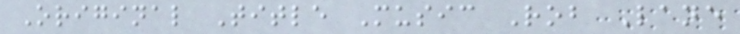Original Title Music Rob Lane
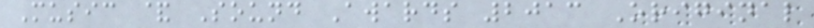Music & Sound Awards 2013 Original
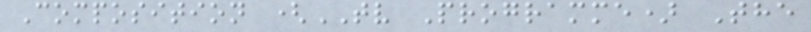Composition (TV Programme) The
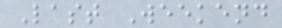Last Weekend
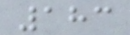183
